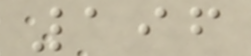196
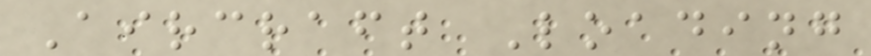Aircraft Loading
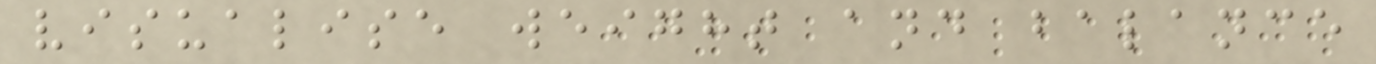visualise weight and balance
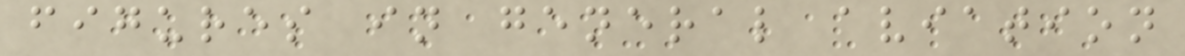figures in general aviation
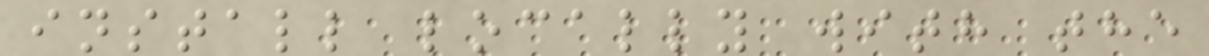install locally with the
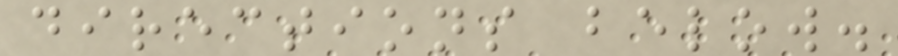directions below.
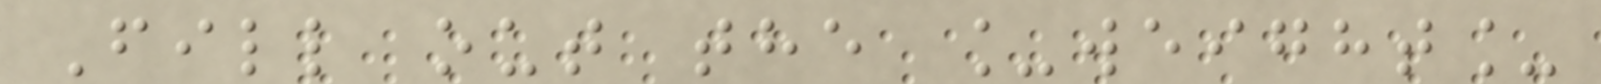Fill out the _weight_
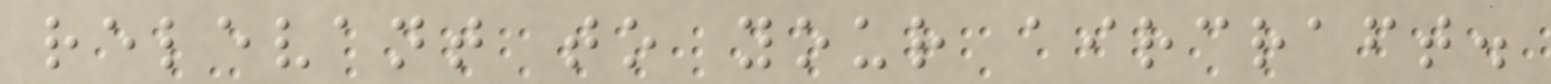relevant to your aircraft.
